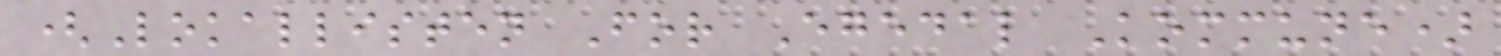(Lokallisten For Egedal Kommune)
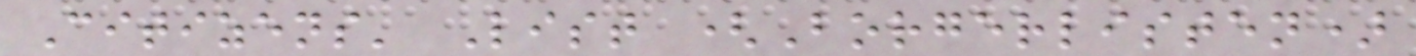Citizens' List (Borgerlisten)
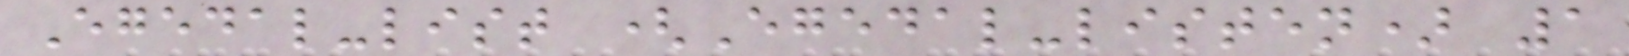Egedal-list (Egedal-listen) 1
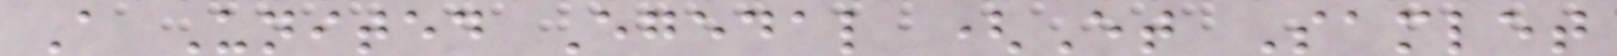A United Egedal (Et Samlet
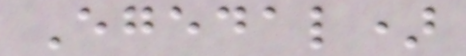Egedal)
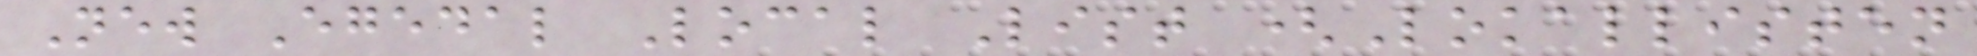New Egedal Local List (Lokallisten
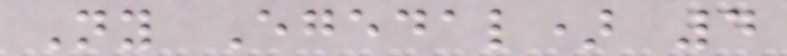Ny Egedal) 4
